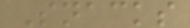Snacks
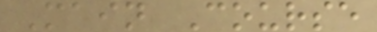Main Course
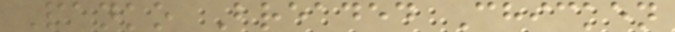Panko Breaded Chicken
